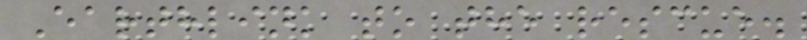Earthlink to the rescue.
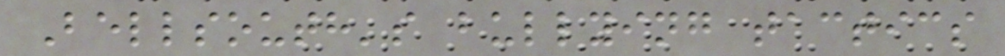Bellsouth's bullying tactics
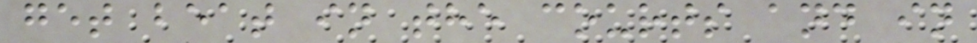get beat in the courts and in
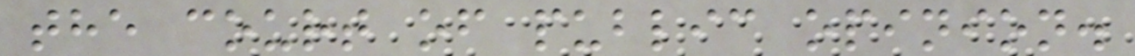the court of public opinion.
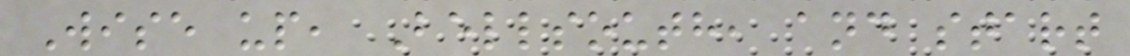Wise up, Bellsouth, and start
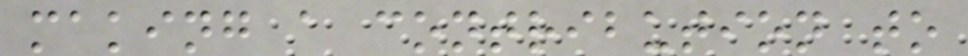making a contribution to
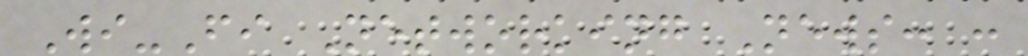Wi-Fi Networking News: :
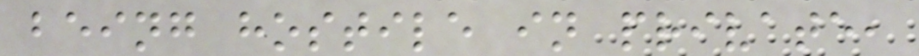being hostile in private,
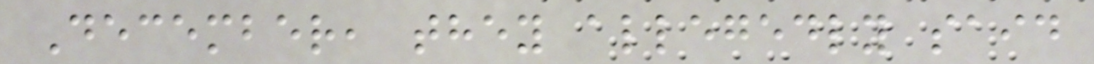December, they allegedly said
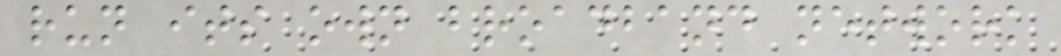run its own broadband network
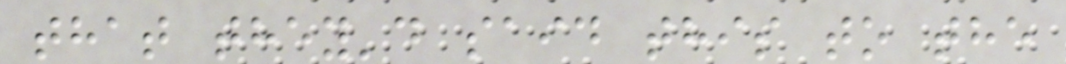that they'd said this to the
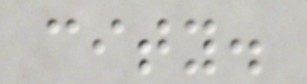city.
